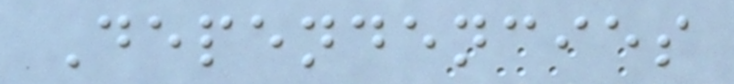Dependencies
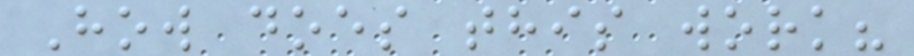How does this work?
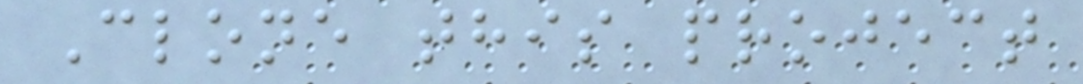Clone this project
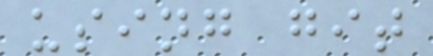using git
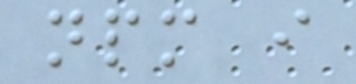npm i
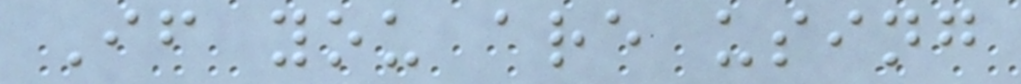If you are using
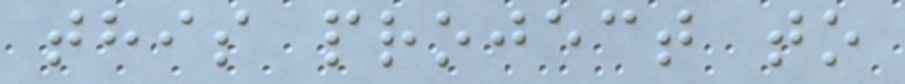this project to
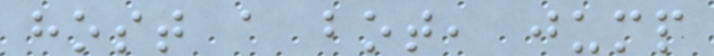host a bot, jump
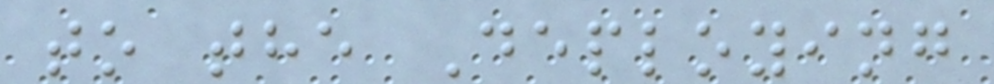to the Deploying
